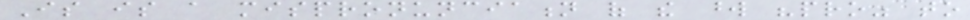Is is a mispronunciation of the word "pro" to
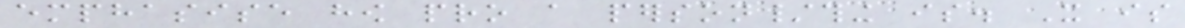emphasise how pro a person/thing is. It is
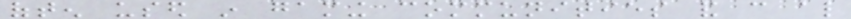often used in gaming communities and can also
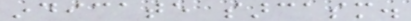indicate sarcasm.
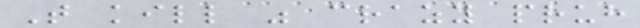That kill was crazy pruh
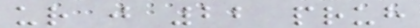ur just 22 pruh
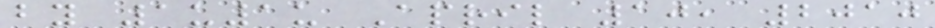by 1u1u April 10, 2010
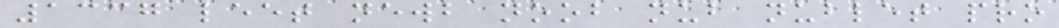1337 leet newb noob nub nublet pro
